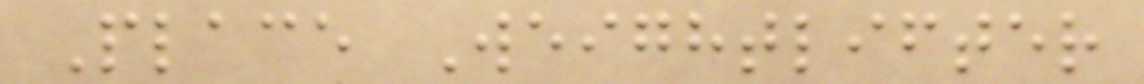Place Weightlifter
